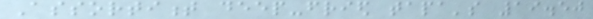Assortiment deep-fried tapa's 19.50
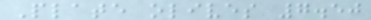Plate olives 7.50
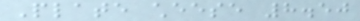Plate cheese 8.50
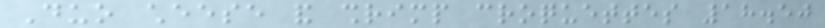Duo cheese and shrimp croquettes 18.50
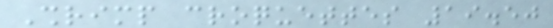Shrimp croquettes 19.50
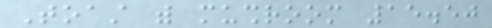Toast with mushroom 15.50
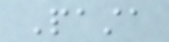Pasta
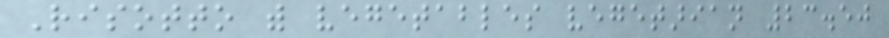Risotto with vegetables vegetarian 23.50
